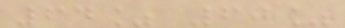64% 60%
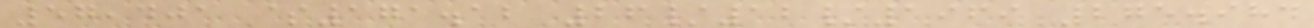57,401 $171.12 26/12/1969 275.984
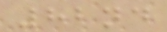82nd
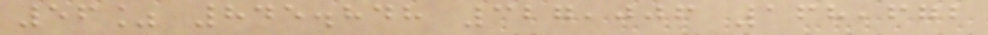56% 845.848 327,006 168,672
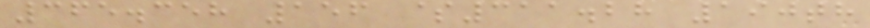365.358 156 $311.28 190th
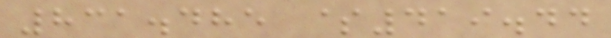831.485 $419.44
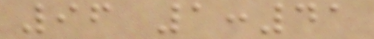96 1:41
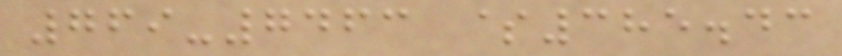769-7463 $385.43
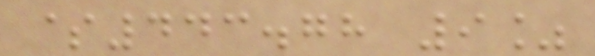$443.78 9%
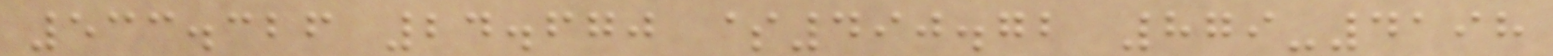533.326 24.670 $490.72 879-4198
